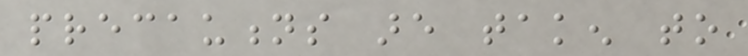precautions are taken to
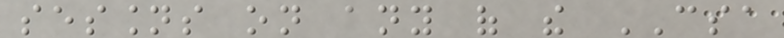sessions on any of the CSA
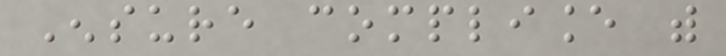Ensure compliance with
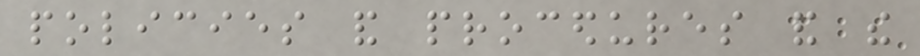policies and procedures and the
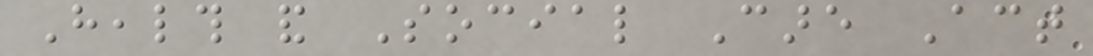Health and Social Care Act
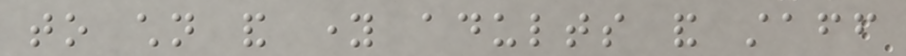to children and young adults and staff
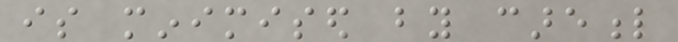is minimised by careful
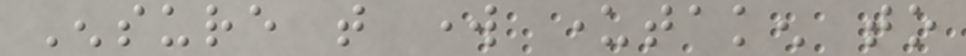Ensure that work undertaken to
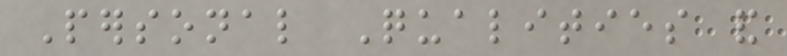Personal Qualities and
